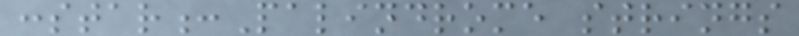:star:Palindrome strings
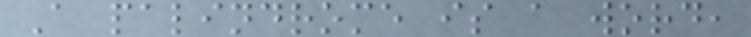A palindrome is a word,
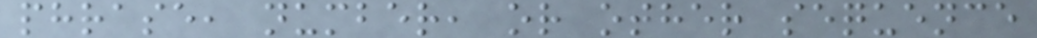phrase, number, or other sequence
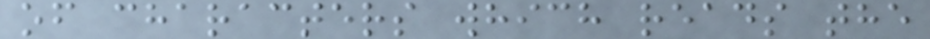of characters which reads the
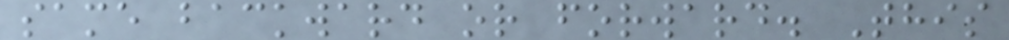same backward or forward. This
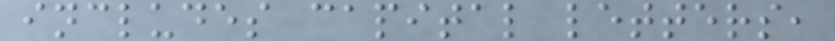includes capital letters,
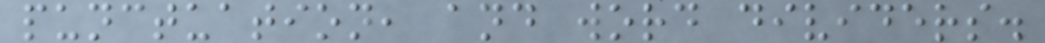punctuation, and word dividers.
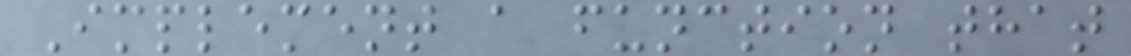Implement a function that
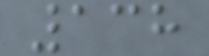138
